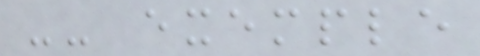-- exemple
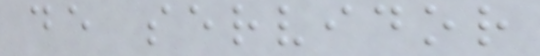de servidor
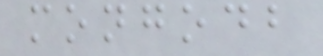mongodb
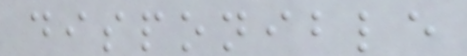disponible
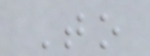To
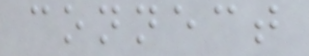connect
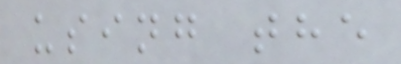using the
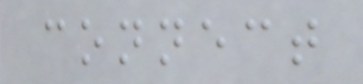connect
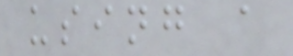using a
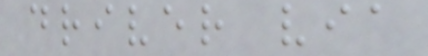driver via
